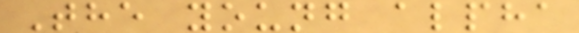The young alpha
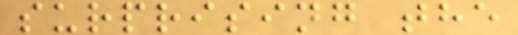surprising the
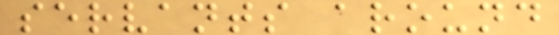servants around
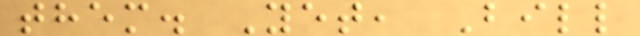them. Yet, Bill
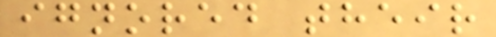ignored their
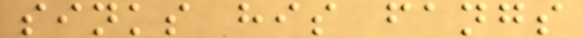sinks his fangs
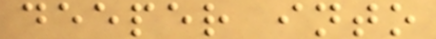deeper into
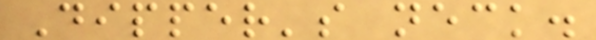Dipper's neck.
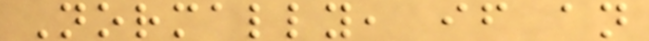Normally, if an
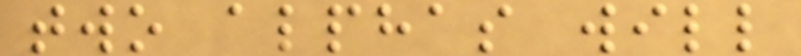two alphas will
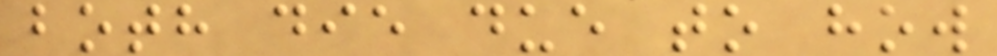both die due to how
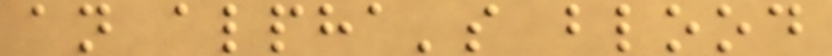an alpha's blood
